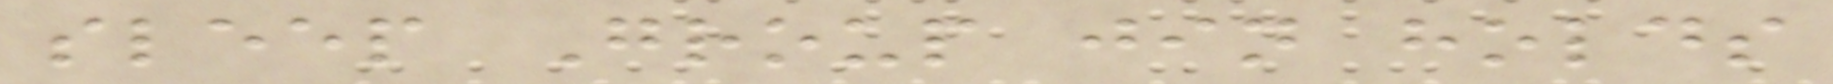sleep Group jin holds
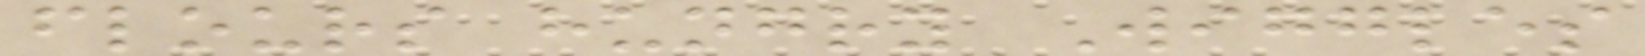flours hungry Wiggles
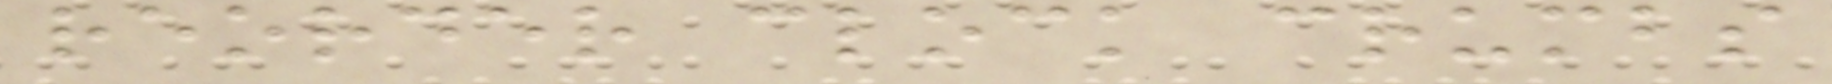reorder clock crumbs
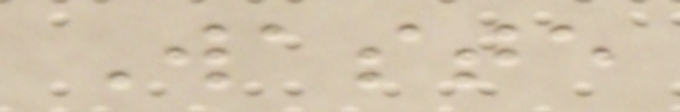Waste
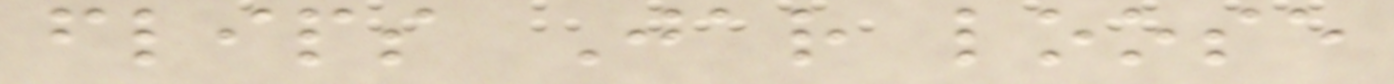flips Jar loose
